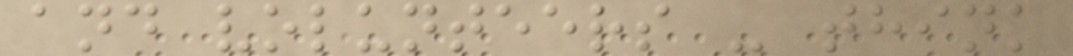and volunteers - think
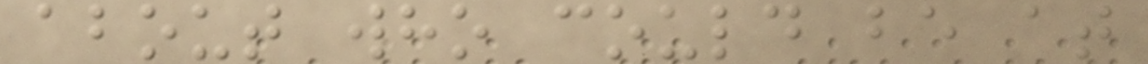about who could be at
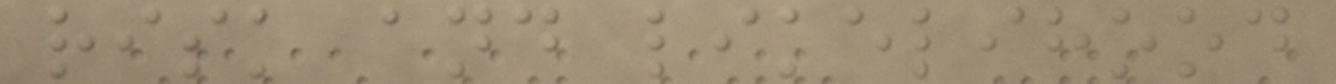risk and likelihood
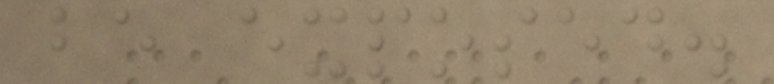be exposed.
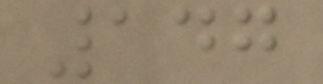147
